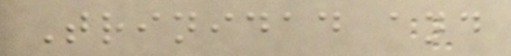Trinidad and
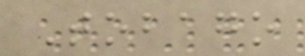Tobago
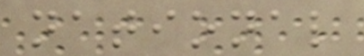national
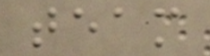team
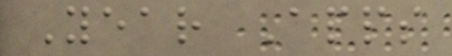Year Apps
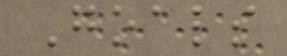Goals
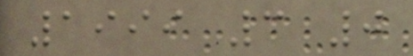1999 3 0
